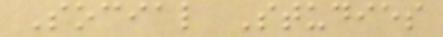Social Studies
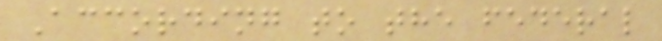According to the federal
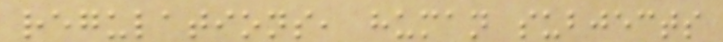regulations, human subjects
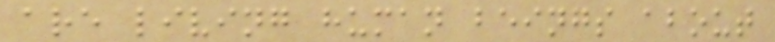are living human beings about
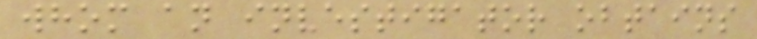whom an investigator obtains
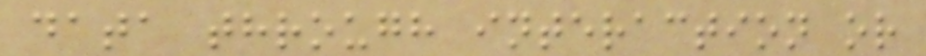data through interaction or
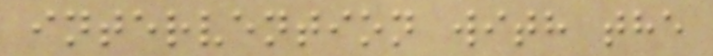intervention with the
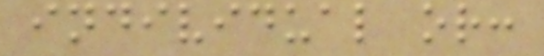individual or:
